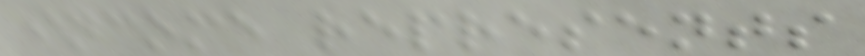income represents
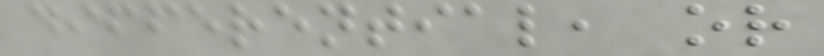differential, or
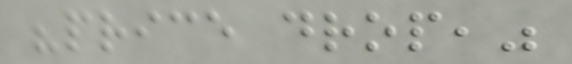"price drop,"
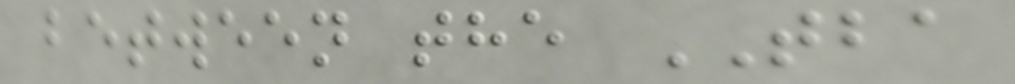between the TBA
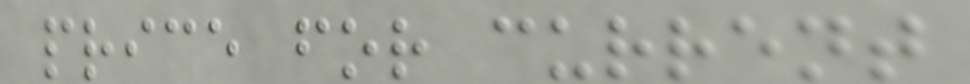price for current
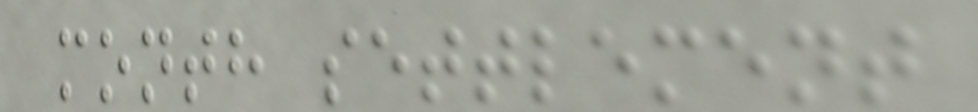month settlement
